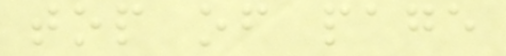top of page
